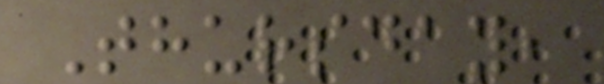Thursday,
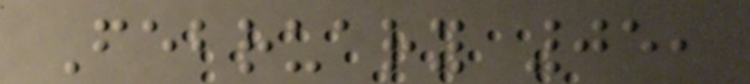February 05,
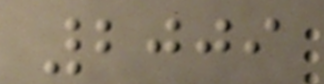2009
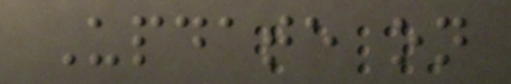Update on
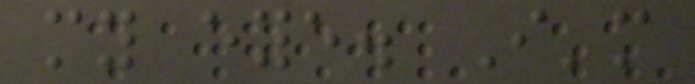my eye. I'm
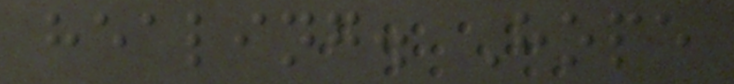healing. Hope
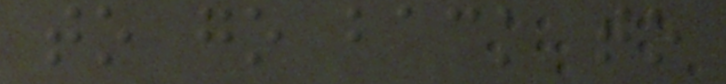to go back to
